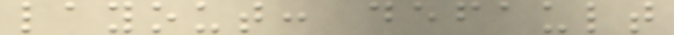layout: default
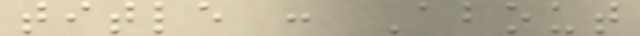title : About
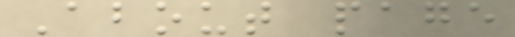About page
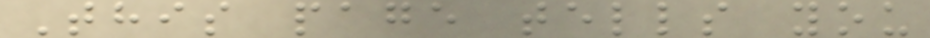This page tells you
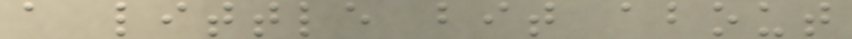a little bit about
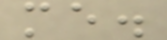me.
